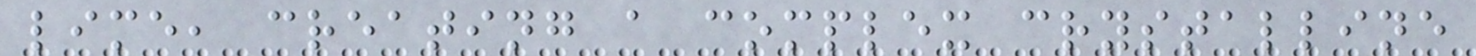lime, creating a complex crystalline
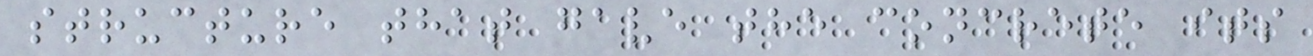structure that gave the concrete its
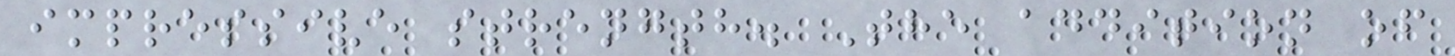impressive strength. The addition of
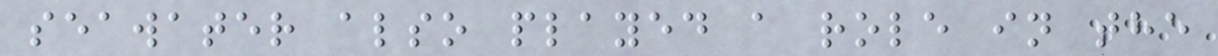seawater also played a role in the
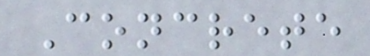Concrete
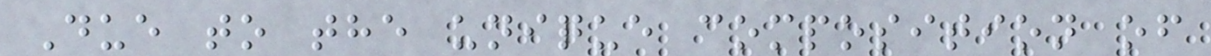Due to the unique composition of
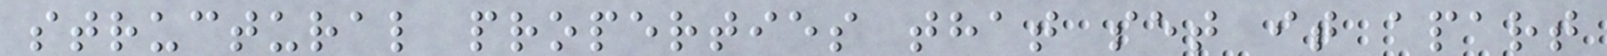structural properties that set it apart
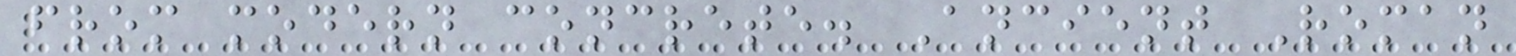from modern concrete. Ancient Roman
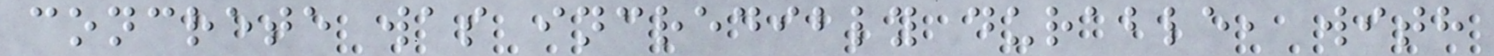concrete was incredibly durable, with
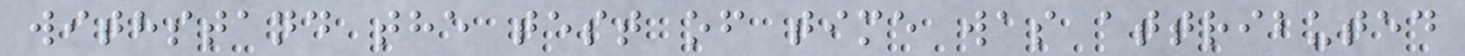withstand the test of time was attributed
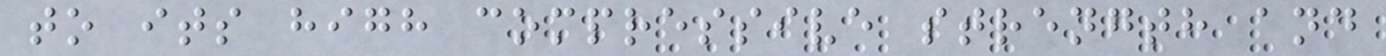to its high compressive strength and
